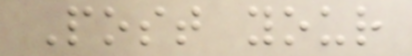Post your
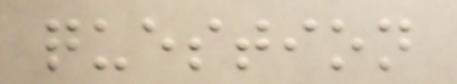question
